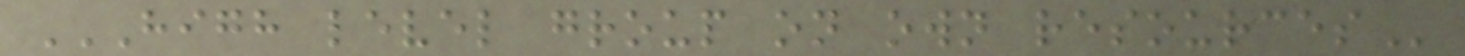HIGH LEVEL GROUP ON OWN RESOURCES
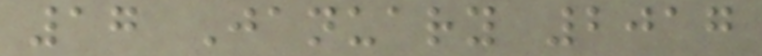17 January 2017
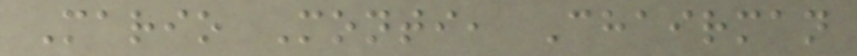Mario Monti, Chairman
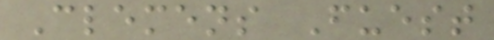Clemens Fuest
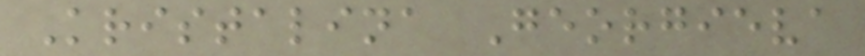Kristalina Georgieva
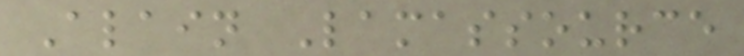Alain Lamassource
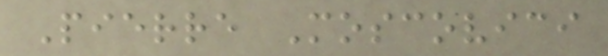Pierre Moscovici
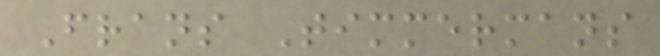Frans Timmermans
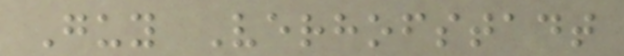Guy Verhofstadt
